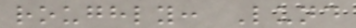roughly: Lund
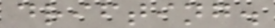drifting.
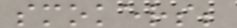smokers;
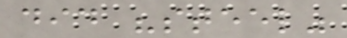did "steel"
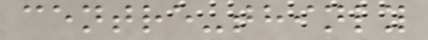centre-thinly
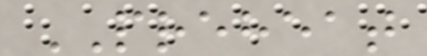PREHEAT
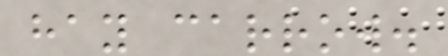hay carrow.
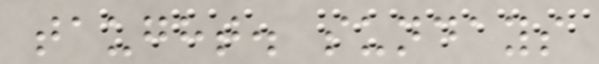taught. sundays
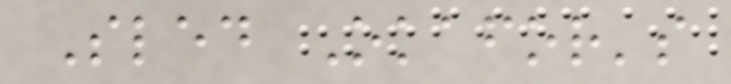Sled Okafor's
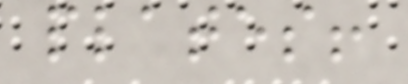plates!
